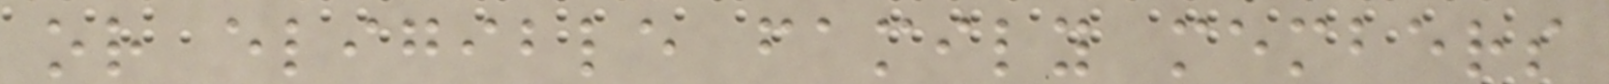or eligible family members
